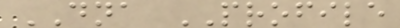DNA PROFILE
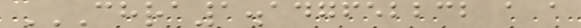CHRA1.147652232 A A
